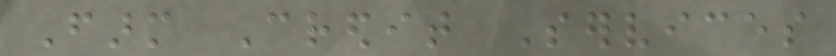Farm Credit Services
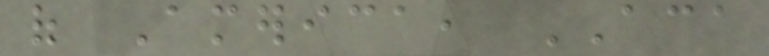of America, ACA
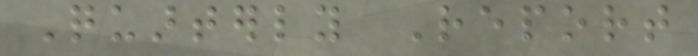Quarterly Report
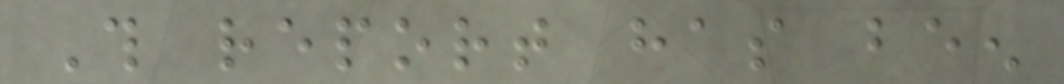This report has been
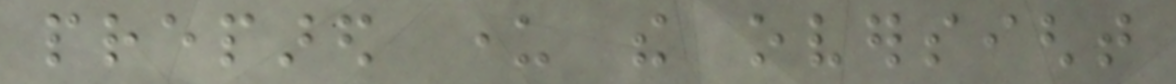prepared under the oversight
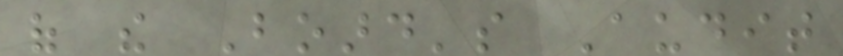of the Board's Audit
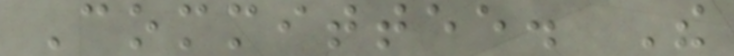Committee. The
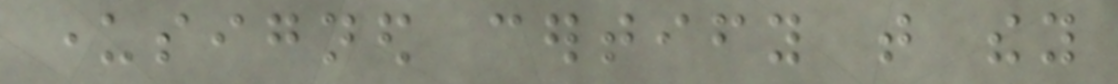undersigned certify that they
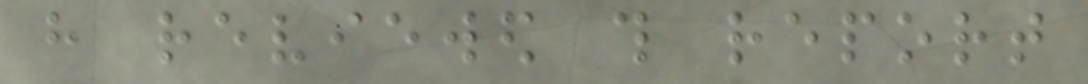have reviewed this report
